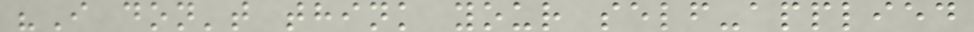"I don't think your self-applied
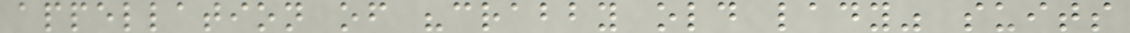appellation of "crabby old lady" suits
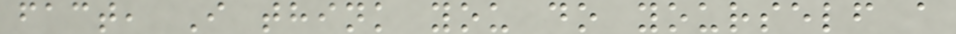fact, I think you do yourself a
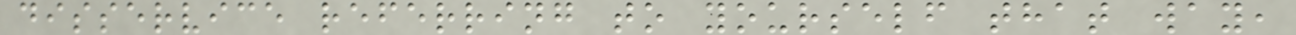disservice referring to yourself that way,
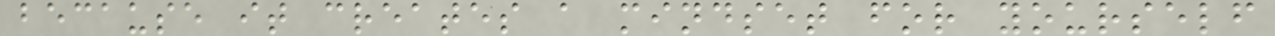because it creates a mindset for yourself
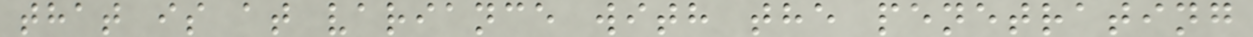that is at variance with the penetrating
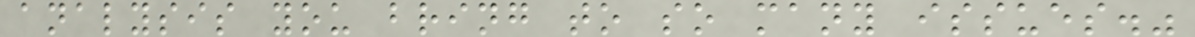analysis you bring to so many issues."
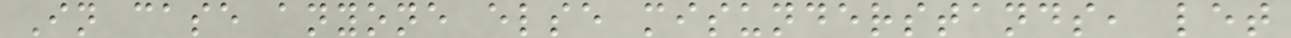In case anyone else misunderstands, let
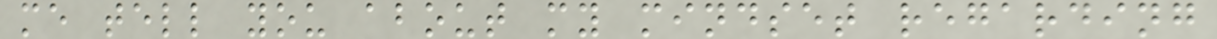me tell you about my mindset regarding
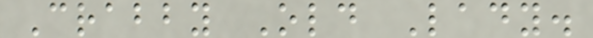Crabby Old Lady.
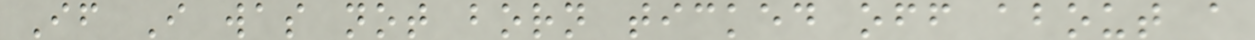If I was not born ticked off about a
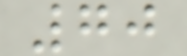70
